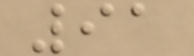91
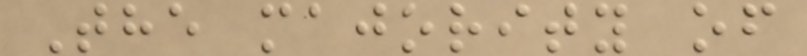The majority of
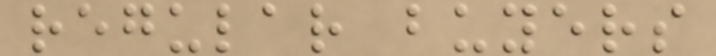regular buyers
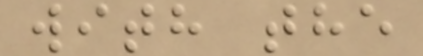with the
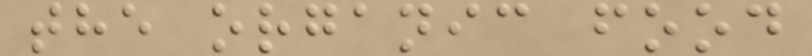the organic food
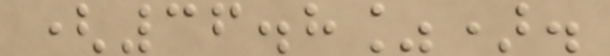(36.8%).
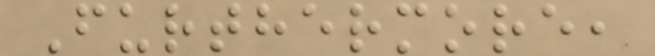Furthermore,
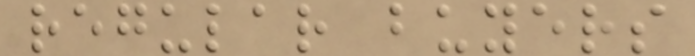regular buyers
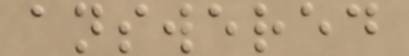answered
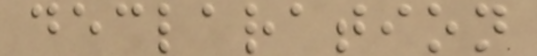declaration
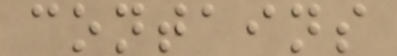contains
